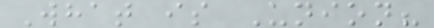What is Union?
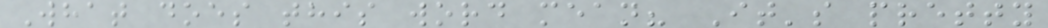What does this word mean? It's pretty
